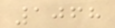1068
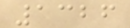1326
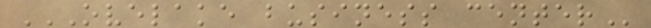OVELAKE BUSINESS CENTER
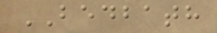BEDBATH
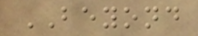BEYOND
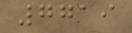7719
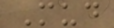Mud
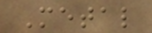Metal
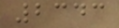2343
